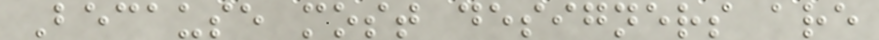Because most designers are
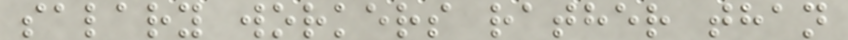salary workers rather than
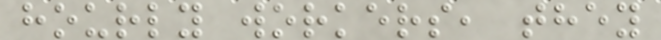hourly workers, they
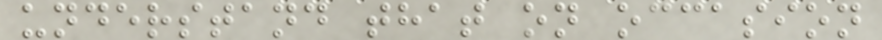understand that on occasion
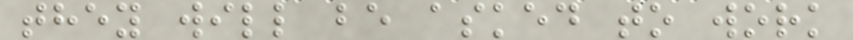they will be asked to work
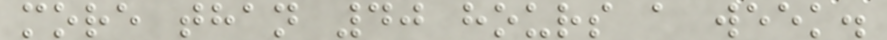more than 40 hours a week.
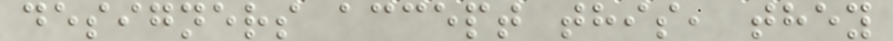designers accept this, they
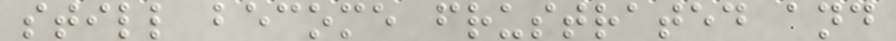still become frustrated and
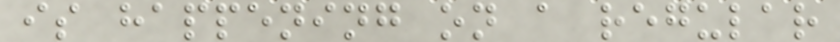is happening on a regular
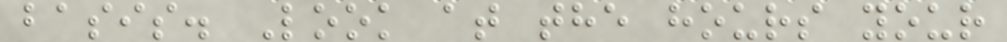basis. Look at the hours your
